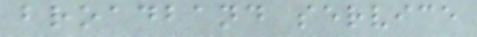broadband service
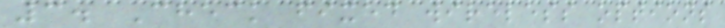3. Check fixed wireless options
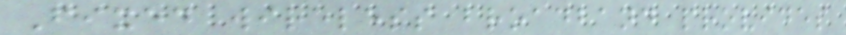Fixed wireless broadband provides
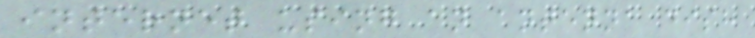internet using an antenna dish
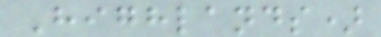Highlands)
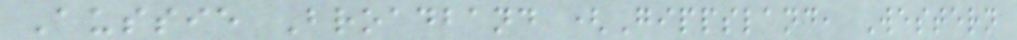Aussie Broadband (Gippsland, Western
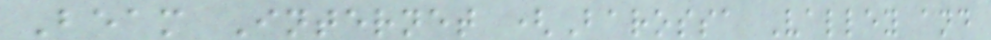Beam Internet (Barossa Valley and
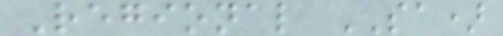Regional SA)
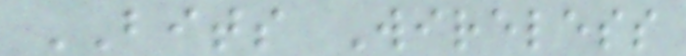BITS Wireless
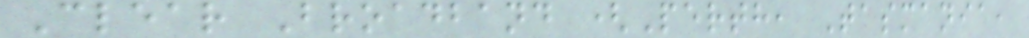Clear Broadband (Perth, Tasmania,
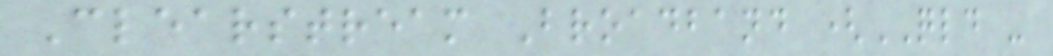Clearstream Broadband (QLD -
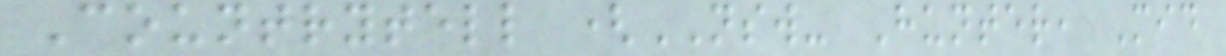Countrytell (NSW- Hunter, Mid
